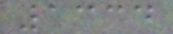1334
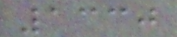1330
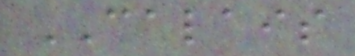CALAIS
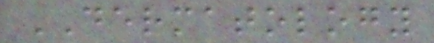DERMATOLOGY
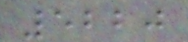5220
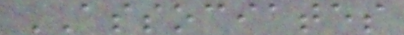ASSOCIATES
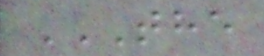THE
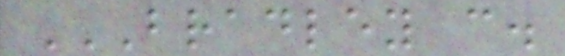BRADLEY C.
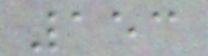153
